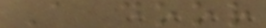A door
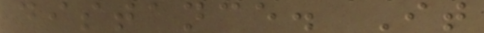distance. It
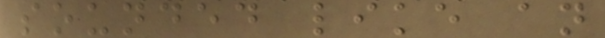sounded like an
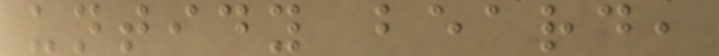untidy beard,
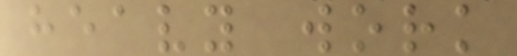heavy work
